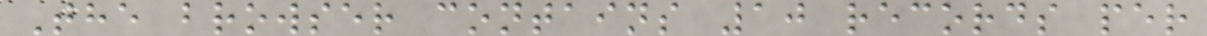The browser contains 10 records per
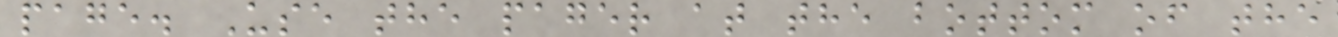page. Use the pager at the bottom of the
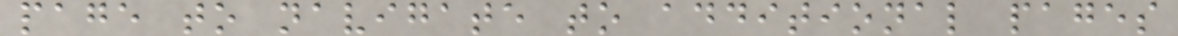page to navigate to additional pages
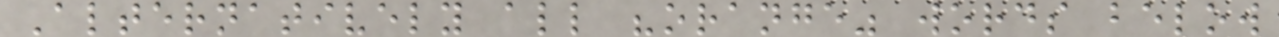Alternatively all "orange" words below
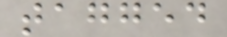tagged
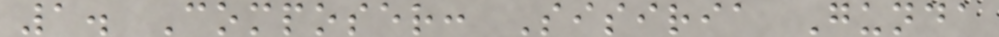1. Composer: Sisiria Gunda
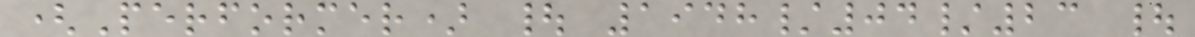(Performer) | 1948/04/23 |
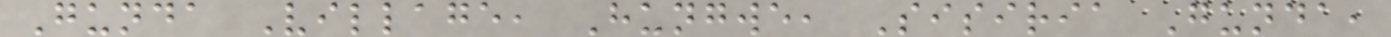Gunda Village, Hungwe, Sisiria Gunda,
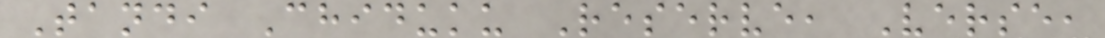Tandi Chiduku Reserve, Verse,
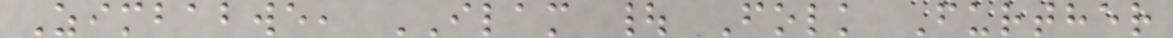Zimbabwe, ILAM | Folk Further
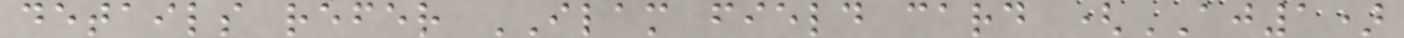details refer ILAM field card (AJ1)
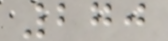270
